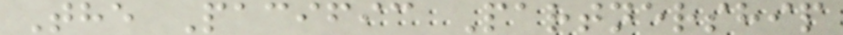The Pacific Partnership
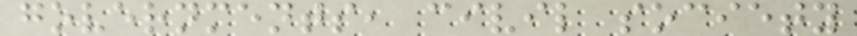governments, civil society
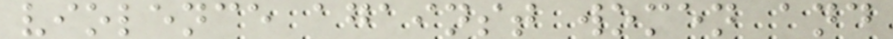violence against women and
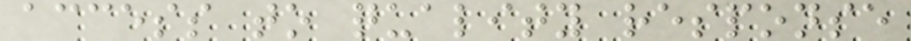access to quality response
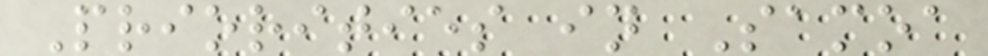Priorities in Samoa
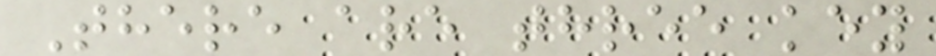There are three key
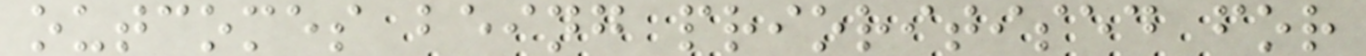outcomes being prioritised for
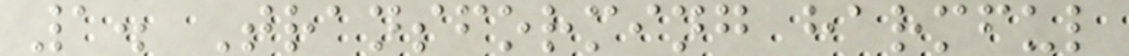1. Transforming harmful
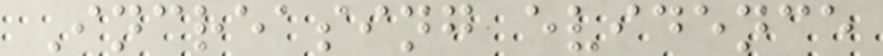Increasing evidence
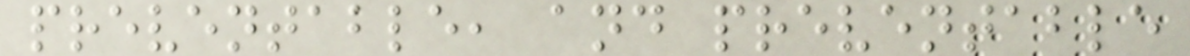preventable, and preventable
